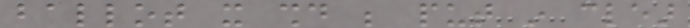ballot it should be put in clear
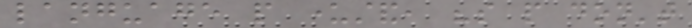language people understand, "so people don't
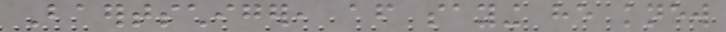Baertschiger, after saying he knew
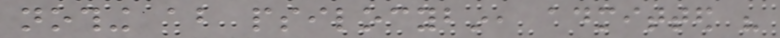nothing about psilocybin, admitted his
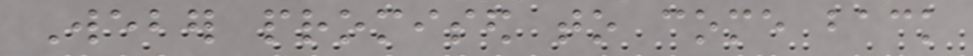Weber promised to come back
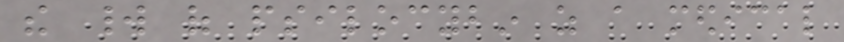the world of psilocybin as a medical
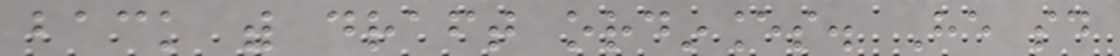back with draft ordinances. He said
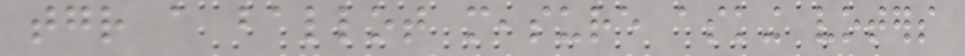together a ballot measure asking voters
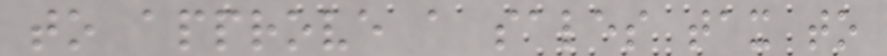to approve a sales tax to
